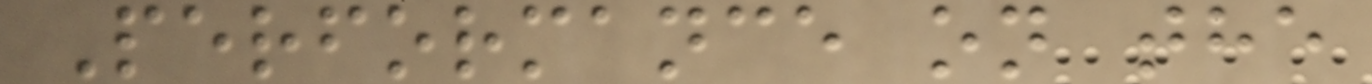Performance on the
